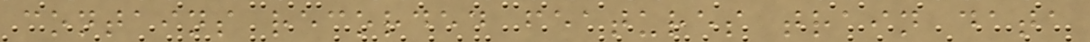contains recorded features train data
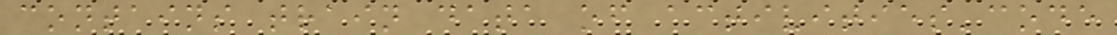contains train data of activities'code
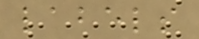labels
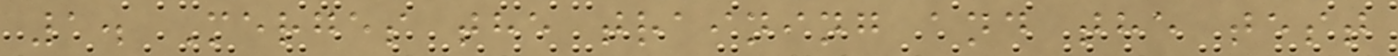1. Merges the training and the test
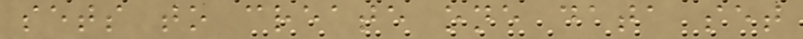sets to create one data set
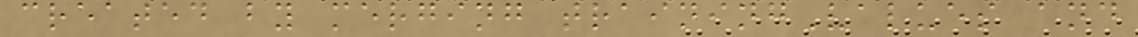created by merging trainingValues and
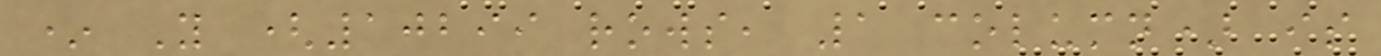* Y (10299 rows, 1 column) is
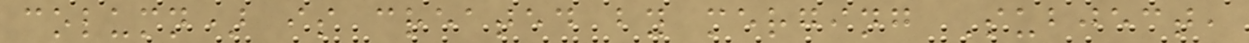column) is created by merging Subject,
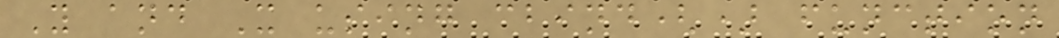Y and X using cbind() function
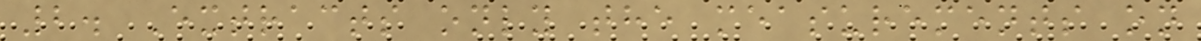2. Extracts only the measurements on
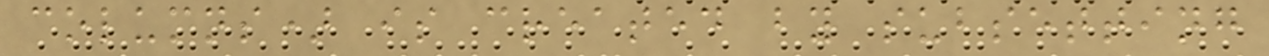columns) is created by subsetting
